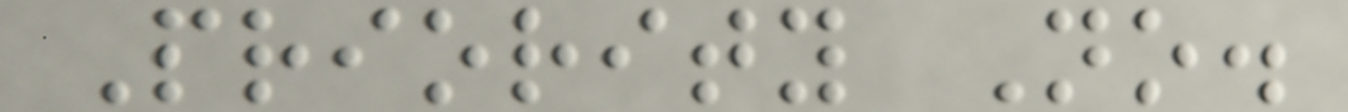Priority No.
